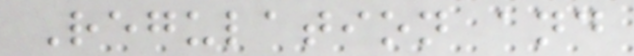Regulation and
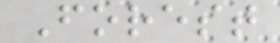Forest
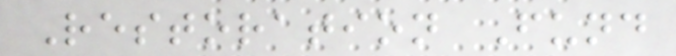Restoration Fund
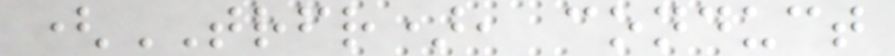(TRFR), conduct
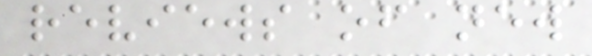reviews of new
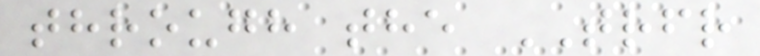through the TRFR
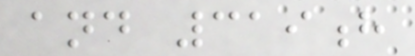and 319h
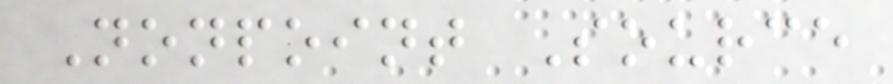Nonpoint Source
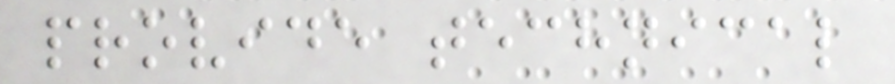provide technical
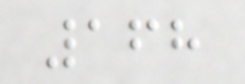168
